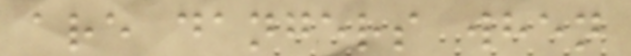are dangers when
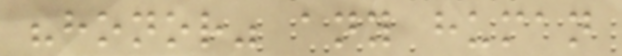"honor" any human
